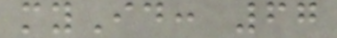myId: 67
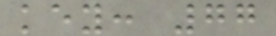key: 77
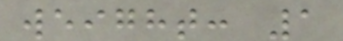weight: 1
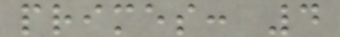primes: 4
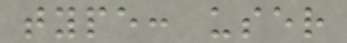type: user
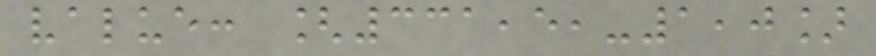value: [331,5,-1,0]
